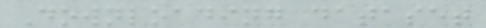Downloading dataset
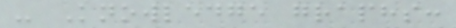- Knowledge graphs:
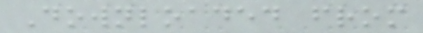Downloaded from
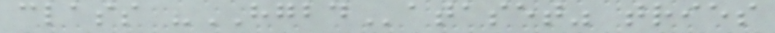class "HGBDataset" tries
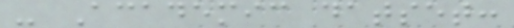- Academic datset:
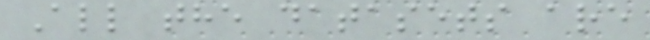All the datasets are
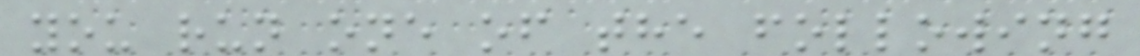you run one of the following
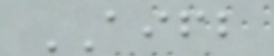AIFB
